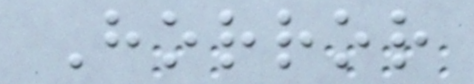Horror
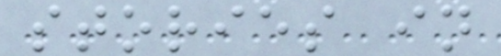stories in
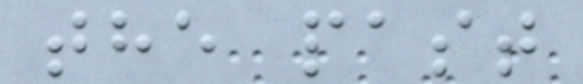the past
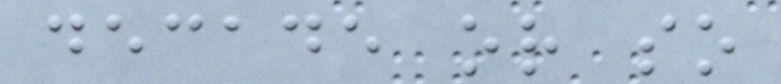decade or so
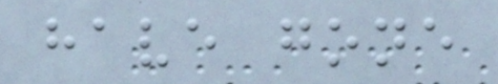have gone
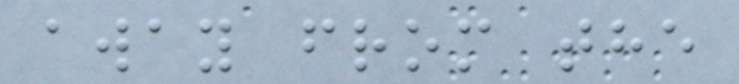away from the
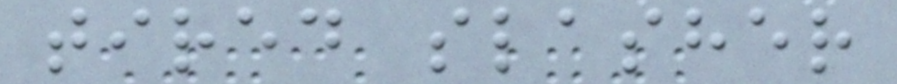tired slasher
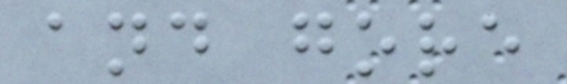and gore
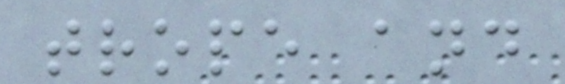trope and
